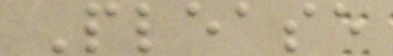Please
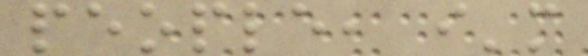people, i'm
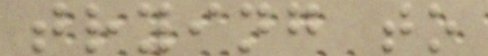trying to
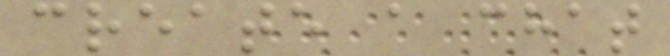create a chat
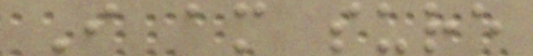I am sure
